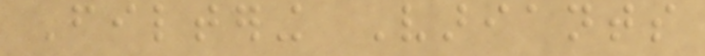Filtering Variants
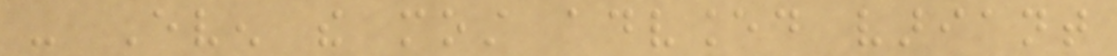- Even the most advanced variant
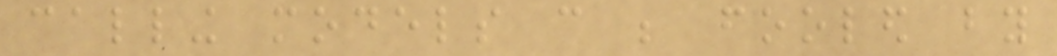calling models can be fooled by
